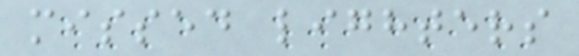missed lighters
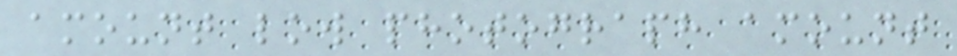amount low photograph amount
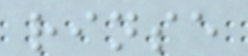rinse
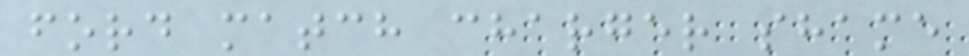ford match charger shame
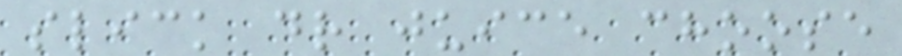slick dr juice choose
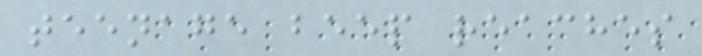teenage beep reaches
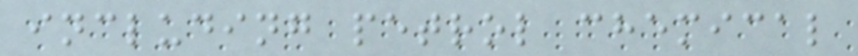including petrol chemical
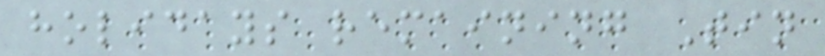holidays remaining Tin
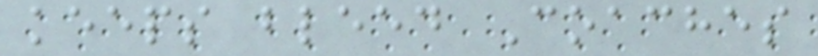keeps bleed Coaches
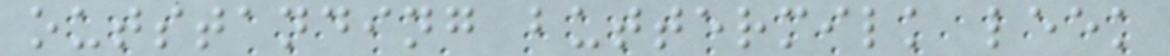outstanding buttermilk leek
